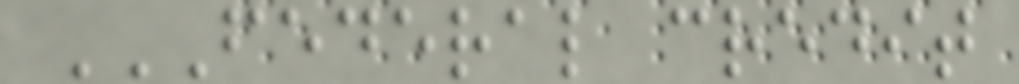FEDERAL CREDIT
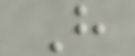H
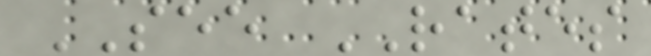SEE RATES
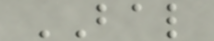BAL
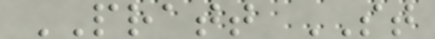PRATT ST
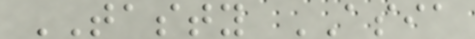TASTY ASIA
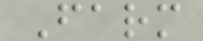Farm
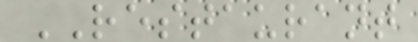RESTAURANT
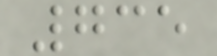735
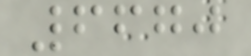6670
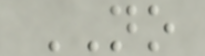NO
